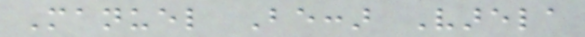Manuel Beccar Varela
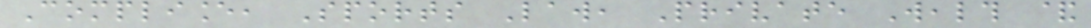Compliance, Sports Law, Private Wealth &
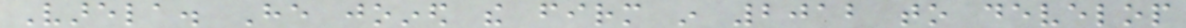Varela. He joined the firm in 2012 to develop
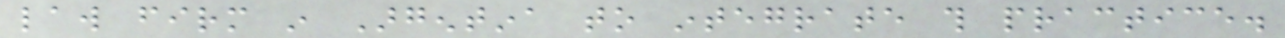law firm in Argentina to integrate this practice.
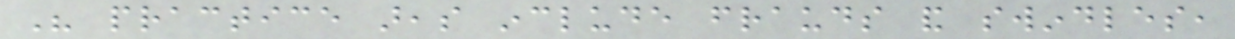His practice areas include frauds and swindles,
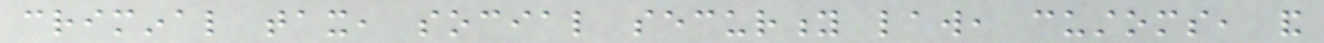criminal tax, social security law, customs, and
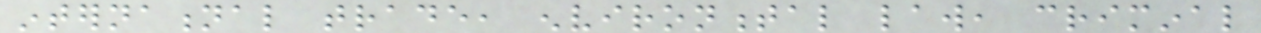international trade, environmental law, criminal
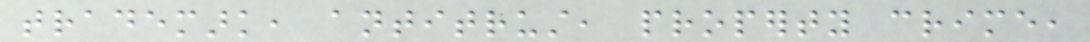trademark, antitrust, property crime,
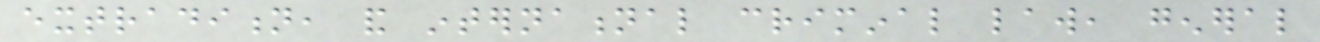extradition, and international criminal law, general
